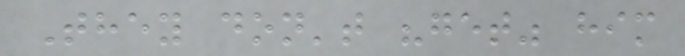They don't "get" him
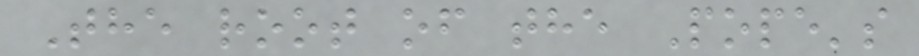The root of the Pope's
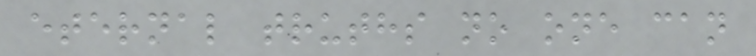eternal truths no one can
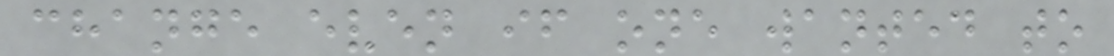change even if one wanted to
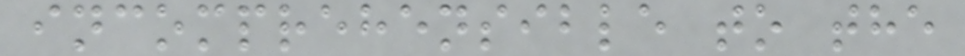incomprehensible to the
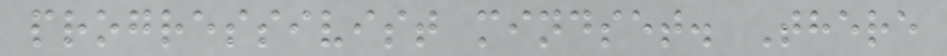progressivist mindset. There
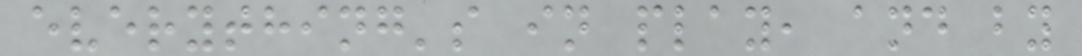everything's in play, and by
